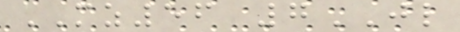MZ56 7JL
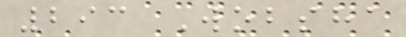293 Wobsha
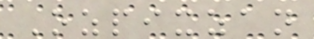Ozpixzan
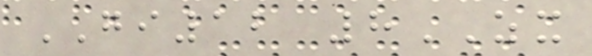GI12 8ZX
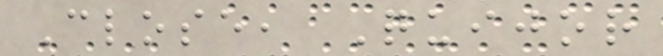Close, Quijor
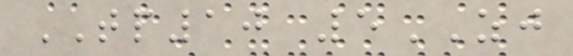TP10 5ZJ
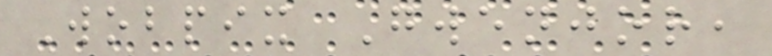Wobpix Gwenjor,
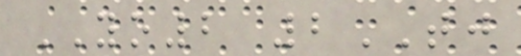YO2 2TJ
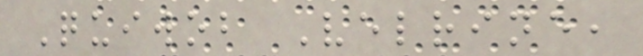Quiwob Velrine,
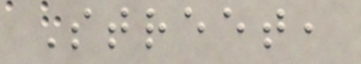Street,
